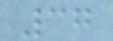37
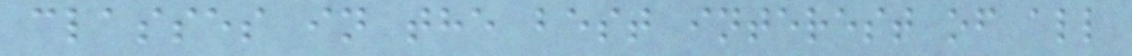classes in the best interest of all
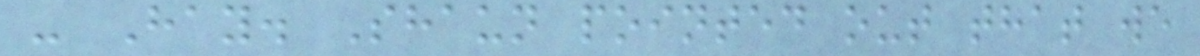- Hay. Shaun pointed out that we
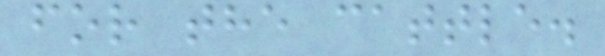for the cattle.
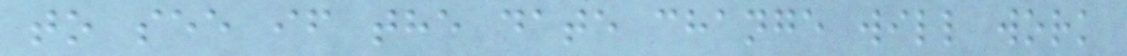to see if the date change will work
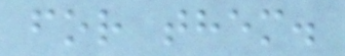for them.
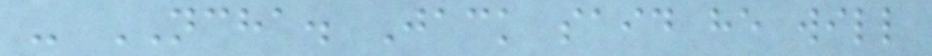- NCHA. Jack said he will
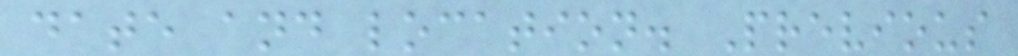date and location. Previous
